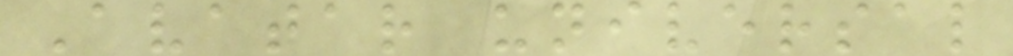Avatar universal
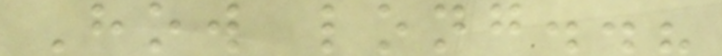How long..?
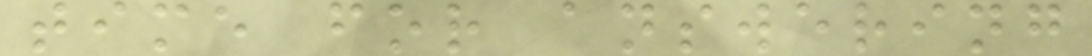time for answering
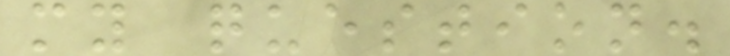my question.
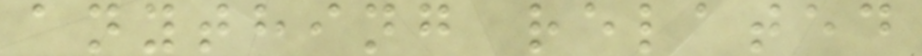anything related
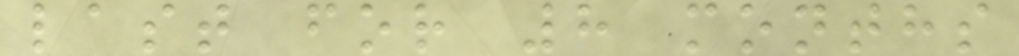last for 8 months
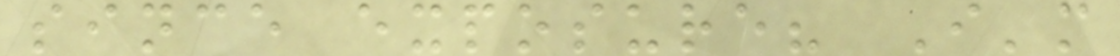since exposure? I'm
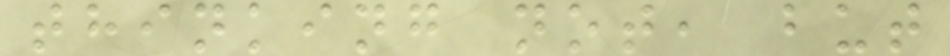thinking not, but
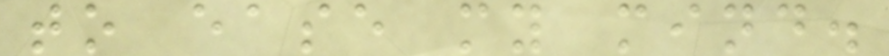to ease my mind.
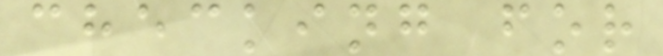checking for
